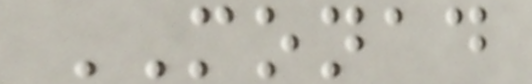MONAD
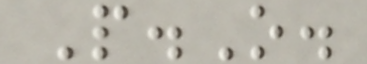P.O.
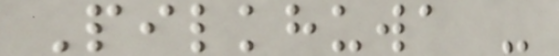Pilkhuwa -
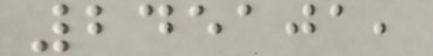245101,
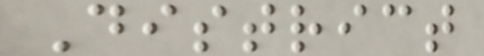District
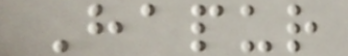Hapur
